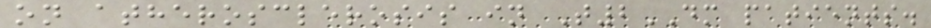on atherosclerosis in T2DM patients.
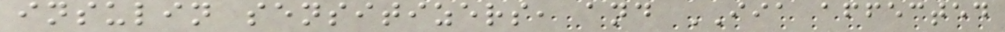insulin sensitizers, and IIA affected
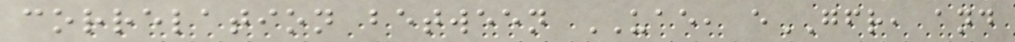correlation between UAE, eGFR, and
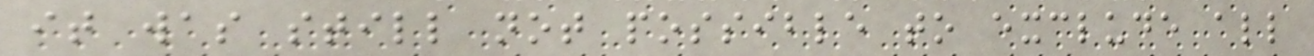it was still not possible to exclude all
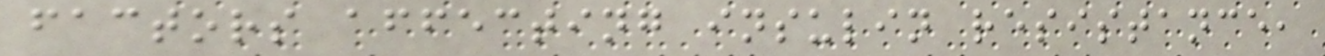factors affecting insulin resistance,
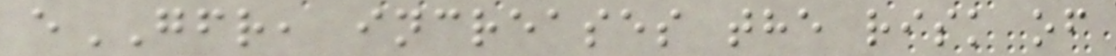eGFR, increases the risk of
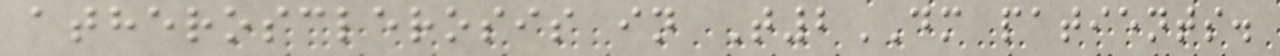atherosclerosis in T2DM patients.
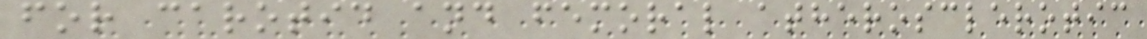for carotid and femoral atherosclerotic
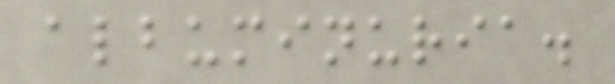albuminuria.
